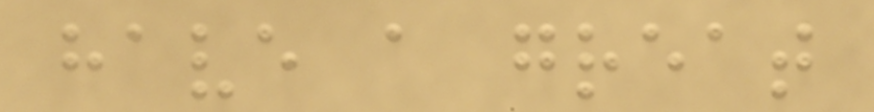have a great
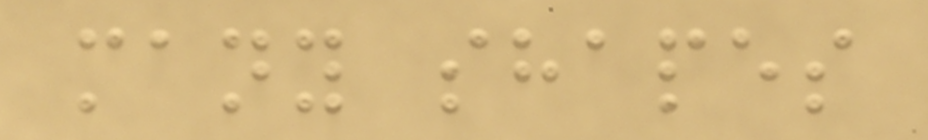many shapes
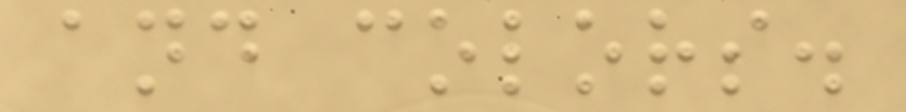and colors.
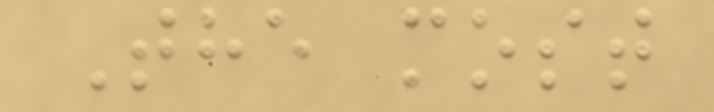The most
